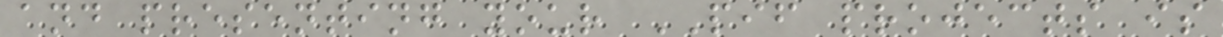and presenting your PIF projects is
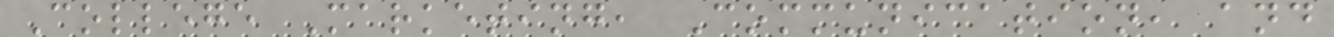College Marketing, Communication, and
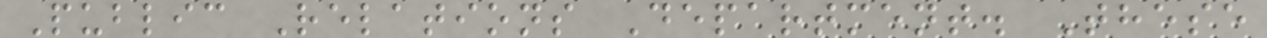Public Relations Department. These
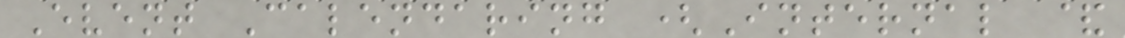Event Calendaring (Internal &
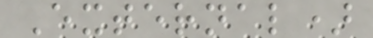External)
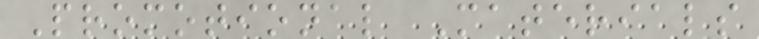Promotional Materials
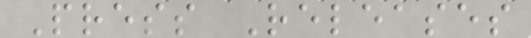Press Releases
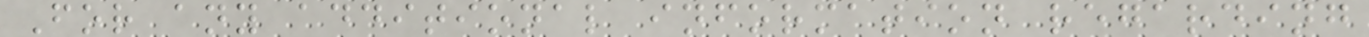For any additional information regarding
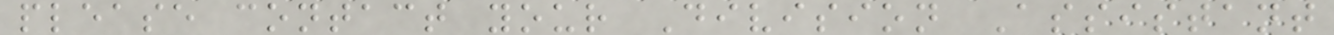please contact your Division Assistant
